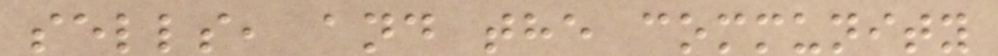sells, and the community
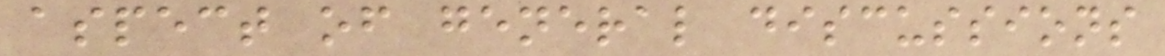aspect of general discussions
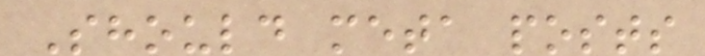Should meta posts
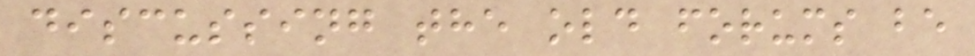discussing the old forums be
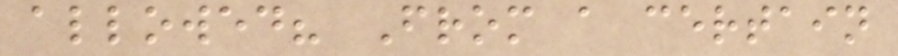allowed? From a certain
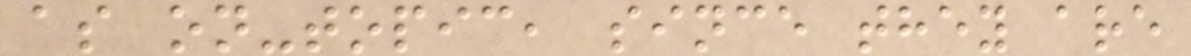as on-topic, since they are
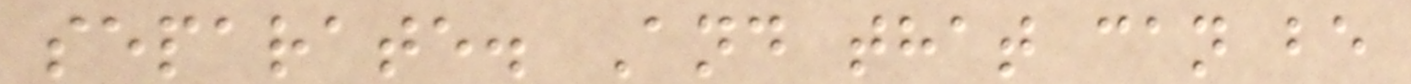separate. And that can be
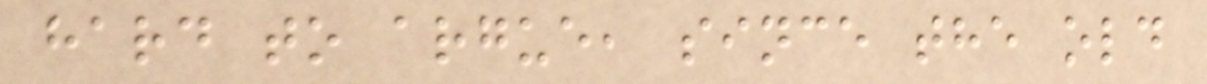hard to argue, since the old
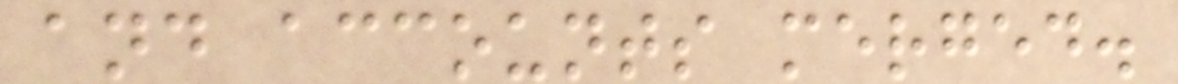and accounts merged.
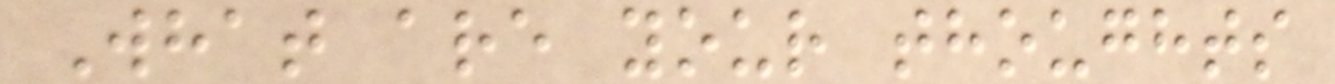What are your thoughts
